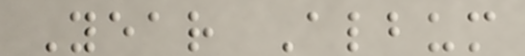Year Album
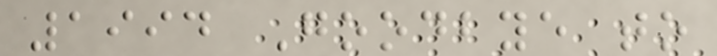1994 Goodbye to
